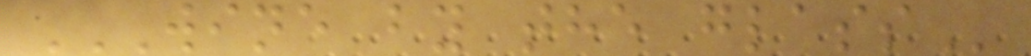WINE BY THE GLASS
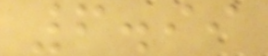6.99
